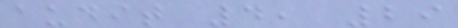audit 4, 29
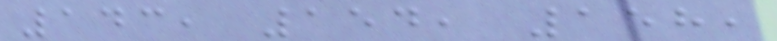143, 154, 158,
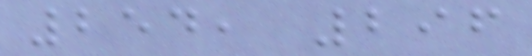254, 296
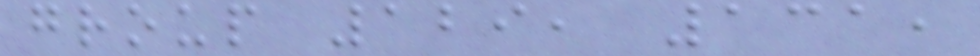group 129, 131,
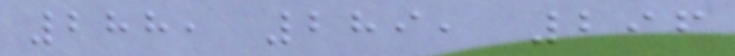288, 289, 296
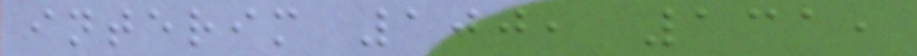interim 100, 131,
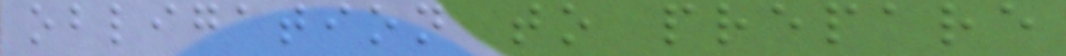obligation to prepare
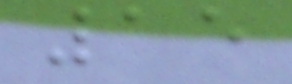15
